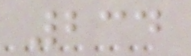234
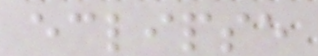eclipse
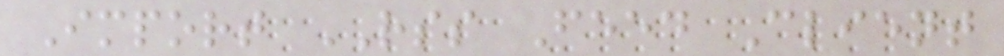Import RSS Feed Client
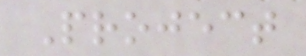Project
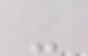-
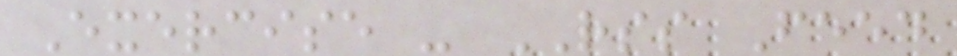Exercise - RSS Feed
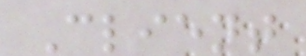Client
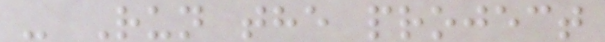- Run the project
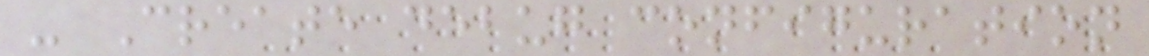- Create debug configuration
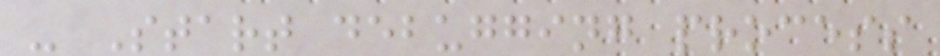- Start debugging process
